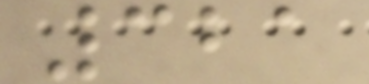321
